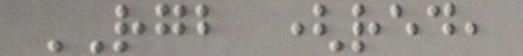RGB (red,
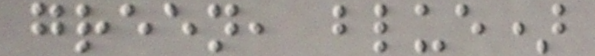green, blue)
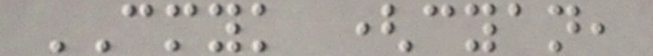CMYK (cyan,
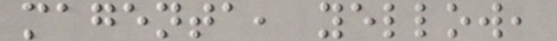magenta, yellow,
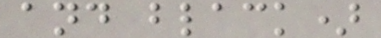and black)
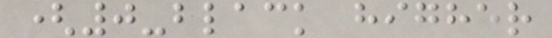(0-black higher
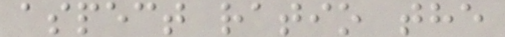aspect ratio the
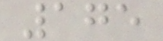175
